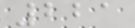221
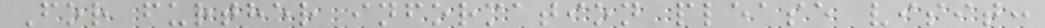For further information please visit:
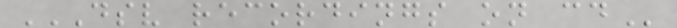DSV RECORDINGS ON CD
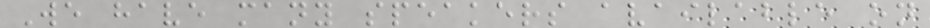We have many speakers available on
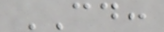CD:
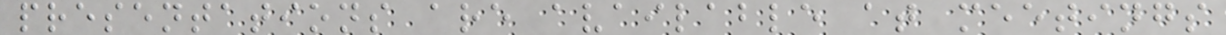presentations are available at meetings
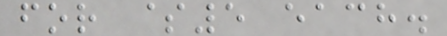for $5 each.
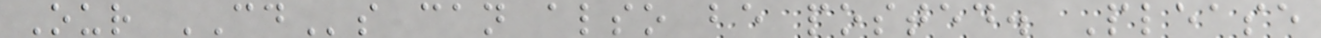Our CDs can also be posted. Please
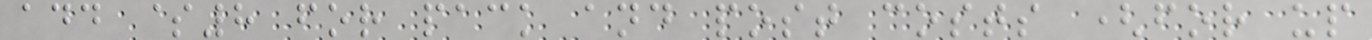add $8 for pack and post costs (for up
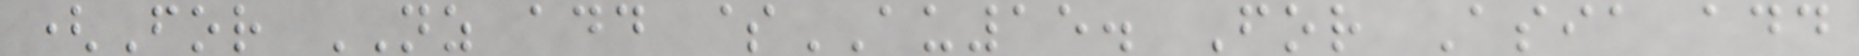(For NZ add $AU15. For Asia add
